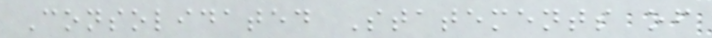Consolidated Statements of
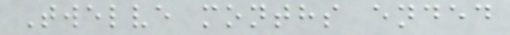Twelve months ended
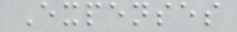Expenses
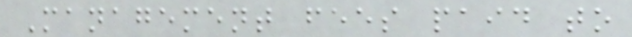Management fees paid to
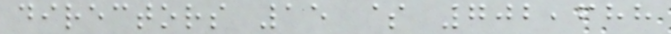directors 15 $ 702,688
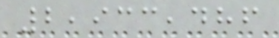2,933,486
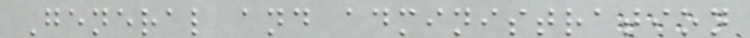General and administration
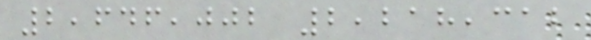2,646,002 2,218,312
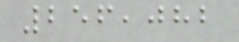256,082
